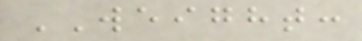WEIGHT:
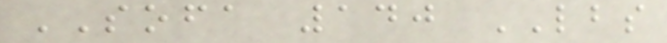SOFA 140 LBS
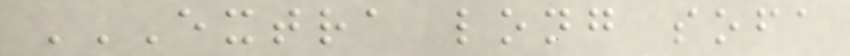EXTRA LONG SOFA
